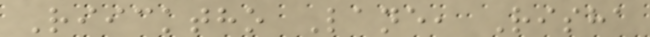Riicktho Lane, Risha
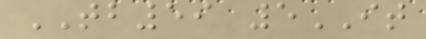TB59 5IT
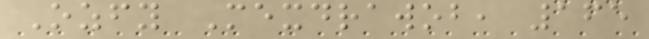Ozfy Mexdrawob, 165
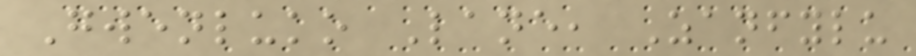Gwenluko Lane, Zanfylu
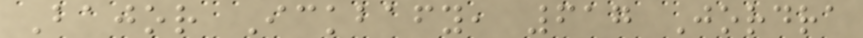Bajor Ickbafy, 617 Jordra
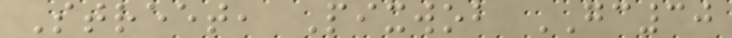Street, Pixwob GC30
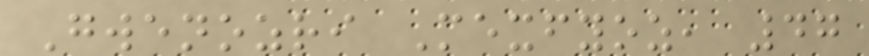Gwenozri Mexfyoz, 47
